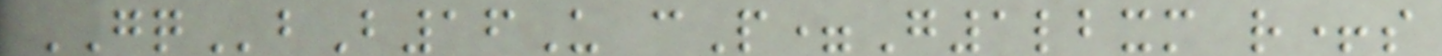GQbB16U cP=G1lbxm r+s
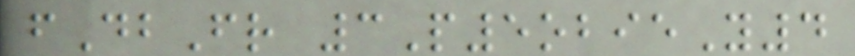fDbFr 3P5obieY4
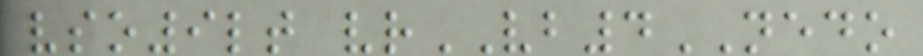vso9lt vrVB4NEDO
